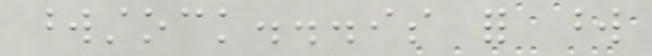wordstock...is for word
